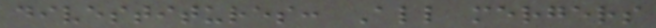divestitures: All mergers
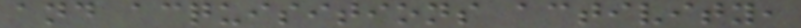and acquisitions activity,
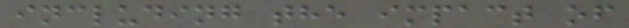including the impact of
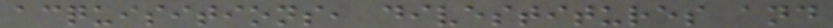acquisitions, divestitures and
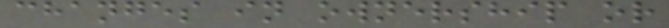changes in ownership or
